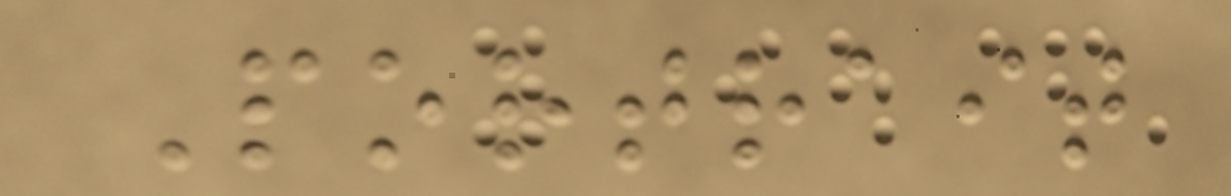Portrait
